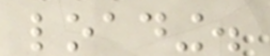loading.
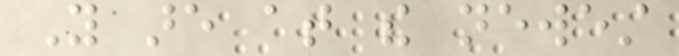You are at the newest
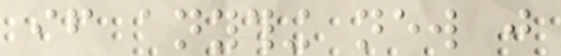if anything new just
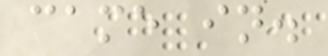came in.
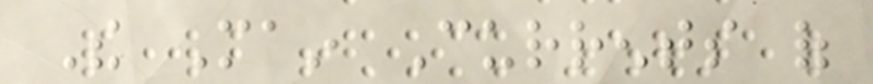The Main Currents of
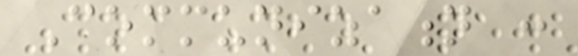Communization :
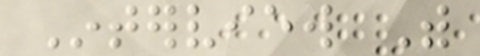Interview With
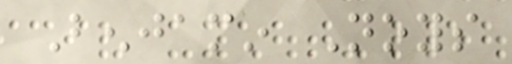Benjamin Noys
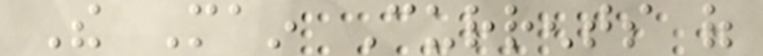The Main Currents of
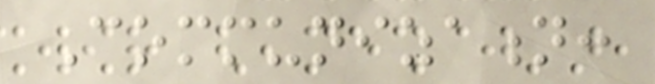Communization:
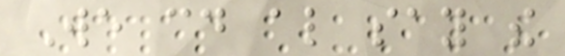We could also say the
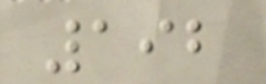192
